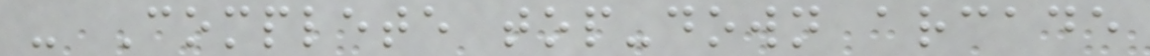- Complete top-down arcade
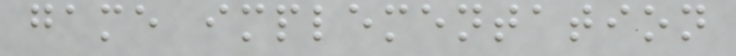game implementation
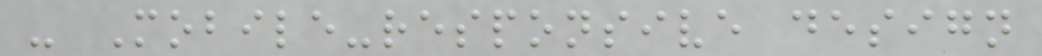- Mobile-responsive design
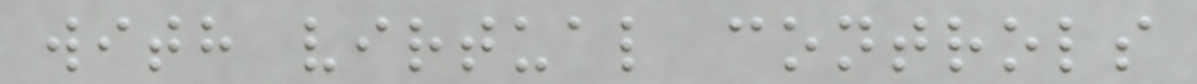with virtual controls
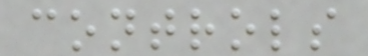controls
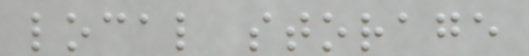local storage
